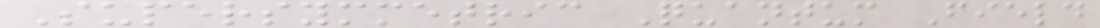Supersymmetric Quantum Field
